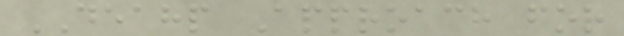DEAHP Approach for
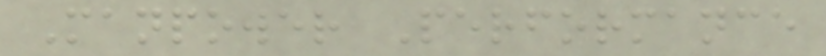Manpower Performance
